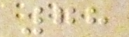78
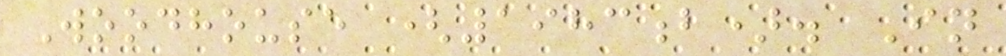Woodhouse (1983b). In
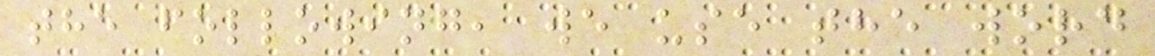the following, we use the word
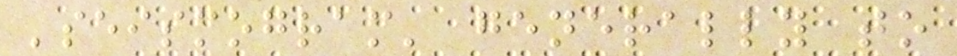'seismogram' generally to
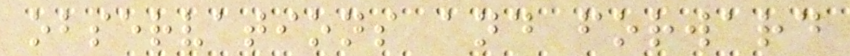observations and forward
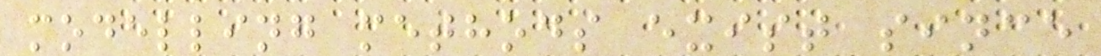modelling methods exist since
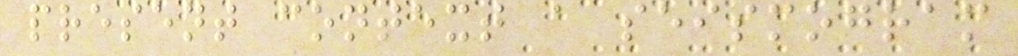present context a seismogram
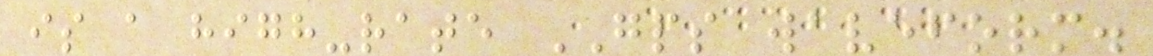is a high-rate GPS waveform.
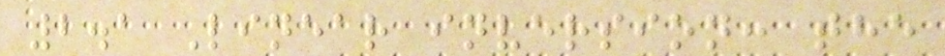2.1 Linear inversion: the
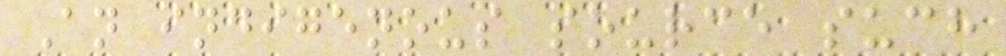An indigenous source such
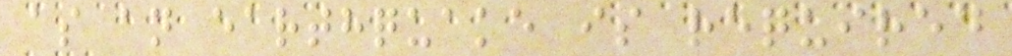as an earthquake is required
